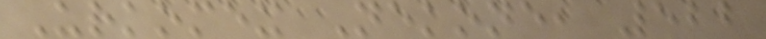Urkomex Nekone, 522
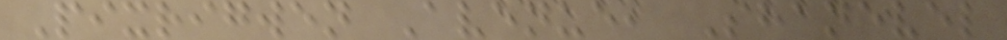Pixrigwen Avenue, Shanevel
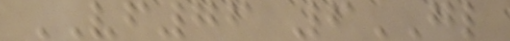VF76 6GL
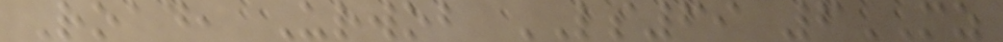Road, Urwob LS69 6MZ
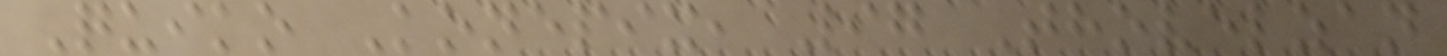Quiko Konepix, 97 Thovelzan
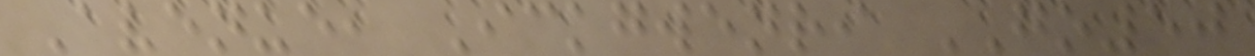Avenue, Ickgwenri GO50
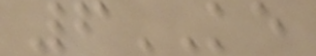6KE
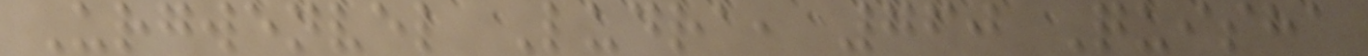Urgwenvel Ludra, 760 Quisha
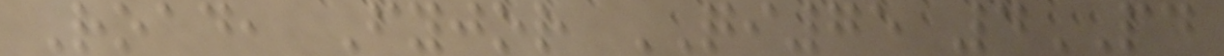Road, Fyjor QI75 4PD
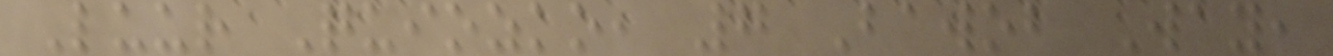Luur Quiozko, 7 Bawob Way,
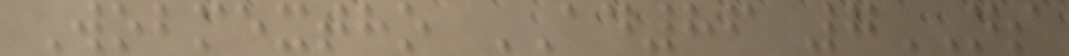Wobmextho AD86 7NS
